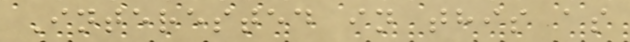Interested in this as
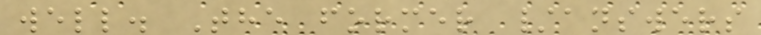well. The former /answers
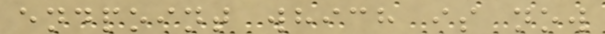endpoint which is now
